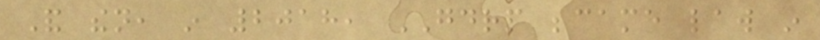And then, in 2018, GDRP became law in
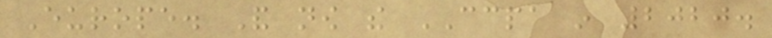Europe. And now the CCPA in 2020.
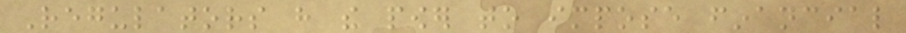Regulators have the power to impose financial
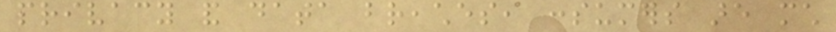privacy and data breaches, consumers are much
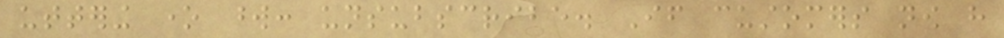uttering one word: unsubscribe. If customers now have
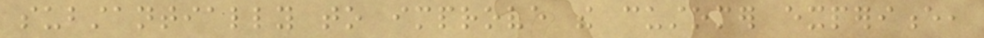substantially to improve the customer experience,
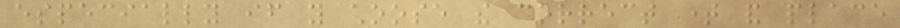especially if you choose the correct time and place
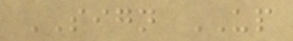SIGN UP
